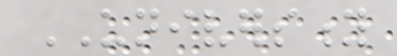UNIVERSITY
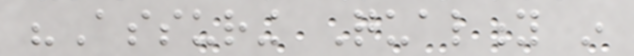"Assuring Quality in
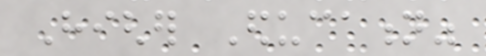Higher Education"
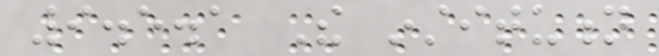9.5.1 The institution
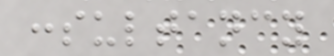consultancy
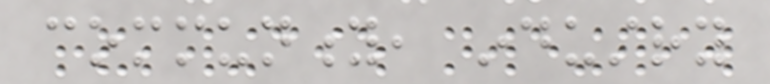community, industry
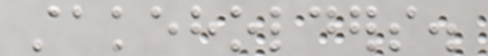stakeholders.
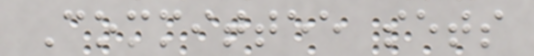Committee sets
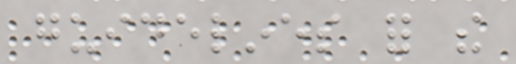guidelines for the
